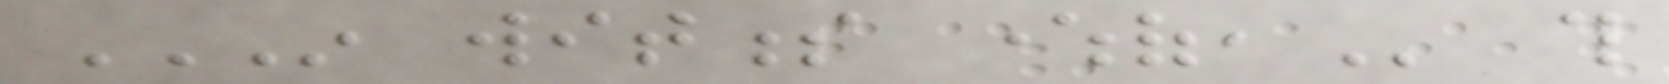IN WITNESS WHEREOF, this
